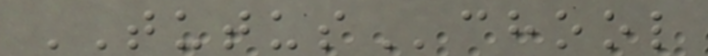TUTUSchool
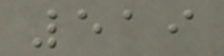519
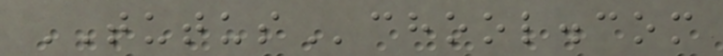TUTUSchool.com
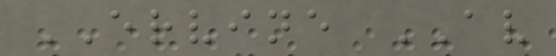ERVINE AV
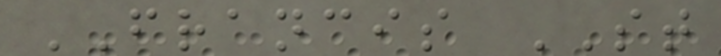FRANCIS ST
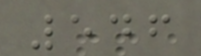546
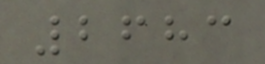2683
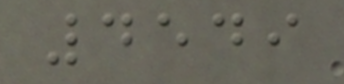4549
